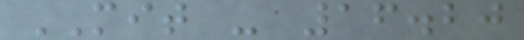MIT - 16.20
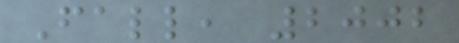Fall, 2002
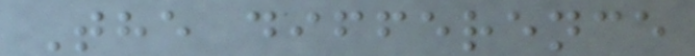The difference
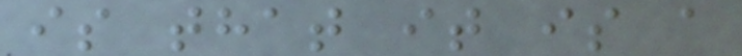is that it is a
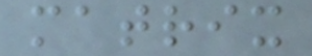matrix
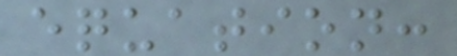equation:
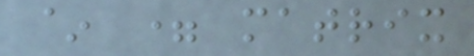~ = matrix
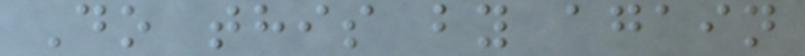Do this by again
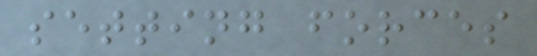setting forces
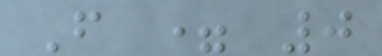F = 0
